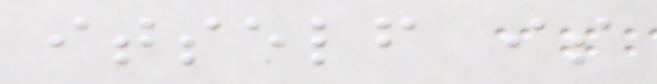itself is
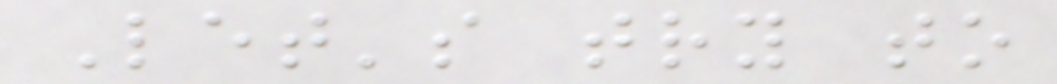Let's try to
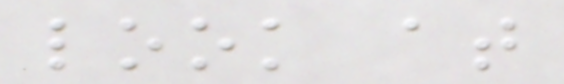look at
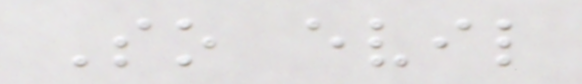So evil
